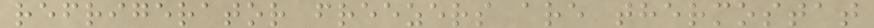refrigerator freezers are thermostat
